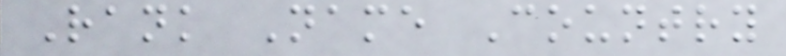Rank Name Country
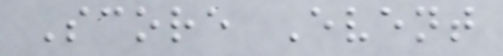Score Event
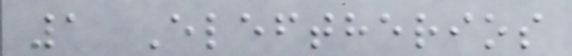1 Eleftherios
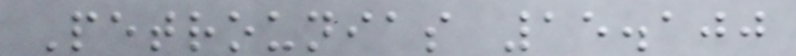Petrounias 15.100
